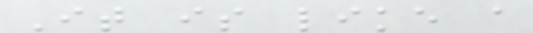It is like a
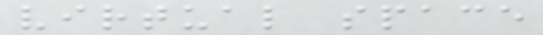virtual space
